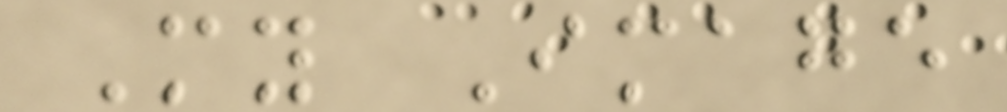My Image
